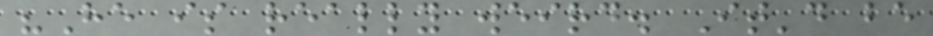"He is really weird. It'd be
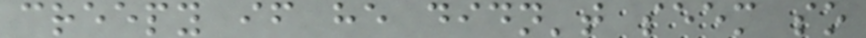creepy if he didn't seem so
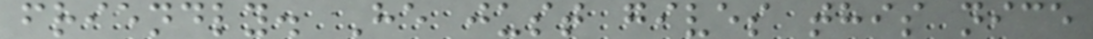friendly. He just gives this nice
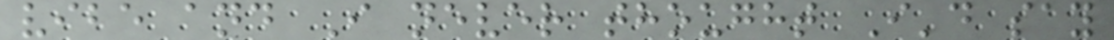vibe and I never thought I'd say
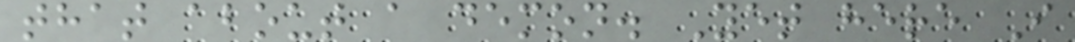that about a demon. Yet here I
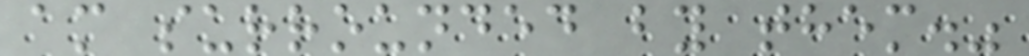am surrounded by them."
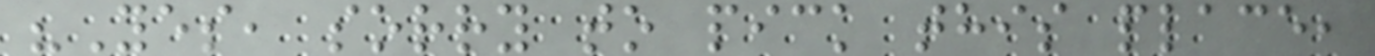"Yes, sorry to pick this place,
